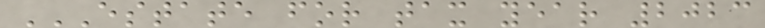ESTATE FOR TAX YEAR 2023
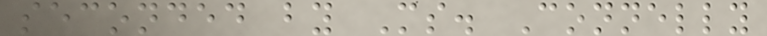seconded by Ms. Connelly
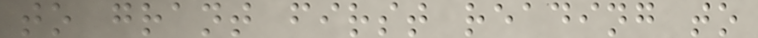to grant first reading to
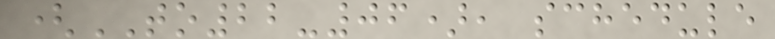(TO22-06), schedule
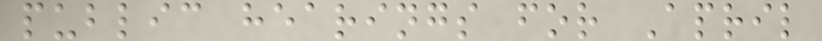public hearings for April
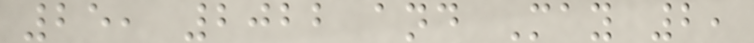25, 2022 and May 2,
